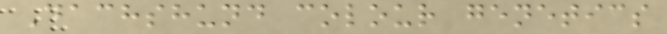Dachshund colour genetics
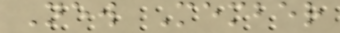New Member
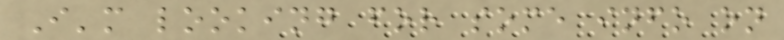I'm looking for some info on
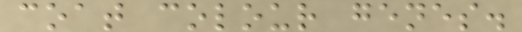coat colour genes.
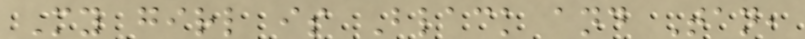My girl is Black and Tan,
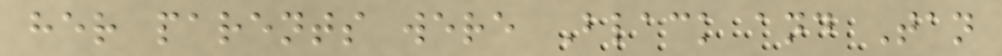her parents were Black and Tan
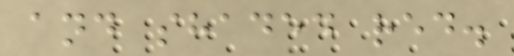and shaded red.
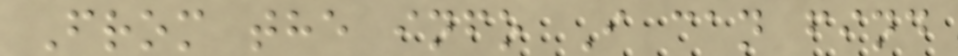From the info I can find
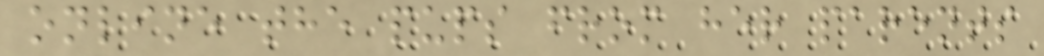online the pups from her parents
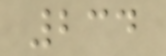234
